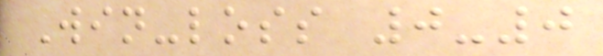Win-loss 0-0
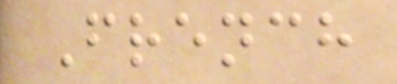French
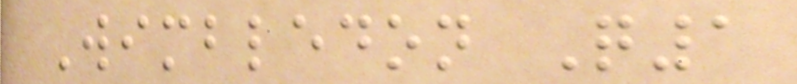Wimbledon Q1
